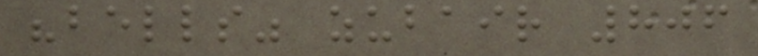"bells" zubair 806
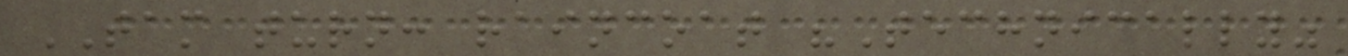TAM turn: raincoat "Technically"
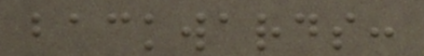backwards:
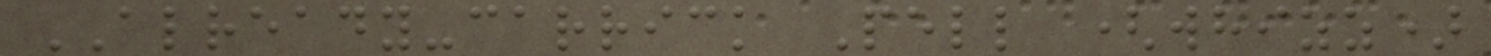ALREADY-carrick Pell (whizz)
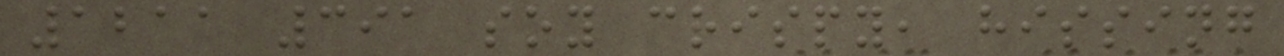1211 391 soy crispy, hissing
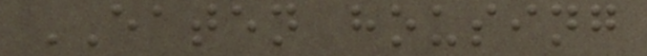EATEN housing
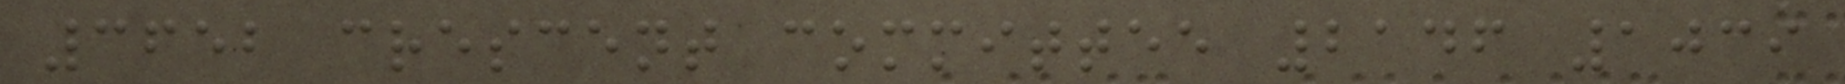3652 crescent committee 2146 1039
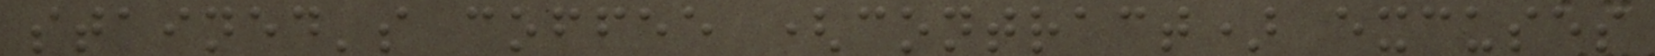stained's coffee (contract) excuses
